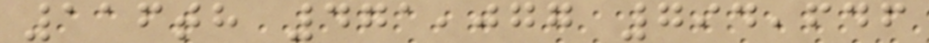116th 471,077 794,646
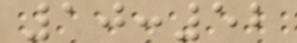10:52
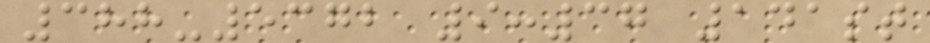388-5372 9:37 141st
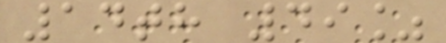14th 49%
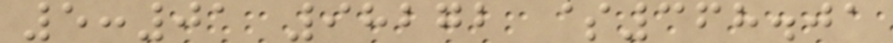5:01 98272 $368.01
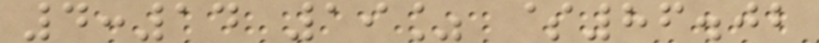4:14 19% $86.02
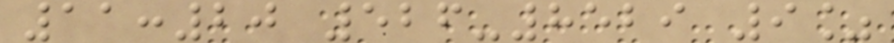11:20 526-8529 9%
